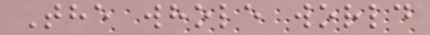The whole world
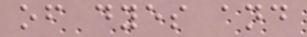of dyes and
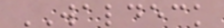WALDECK
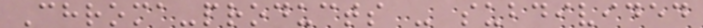Chroma-products - subdivided
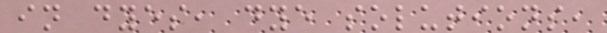in dyes, dye solutions,
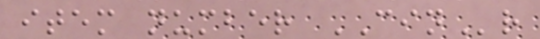item number CINr
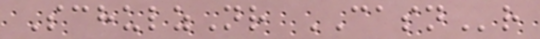SchulzNr CASNr
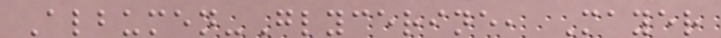Albumen-Glycerine, Mayer
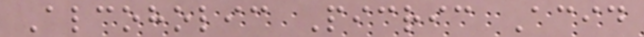Alcoholic Picric Acid
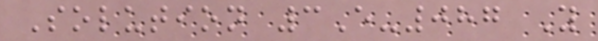Solution 3E-087 Y
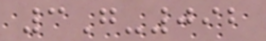3G-092
